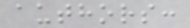authors:
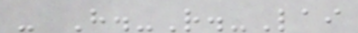- H.-R.-Lai
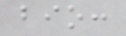bio:
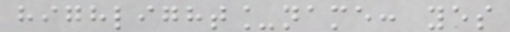highlight_name: yes
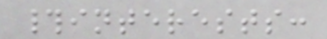#interests:
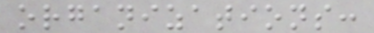organizations:
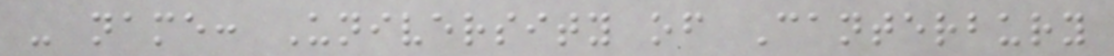- name: University of Canterbury
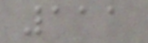111
